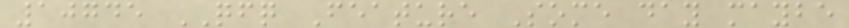10745 QFQ Feature Some day maybe
